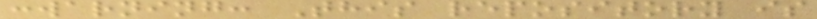:warning: This repository is
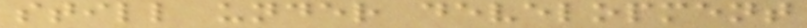still under development
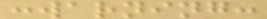:warning:
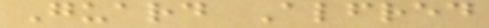Guard Alfred
